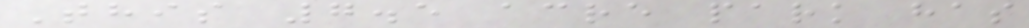This 7.5 acre park has
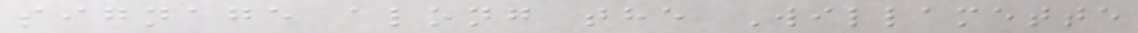signage along the Willamette
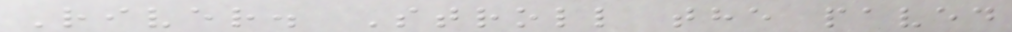River. Stroll the paved
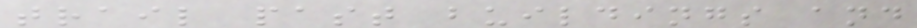trail past buildings and
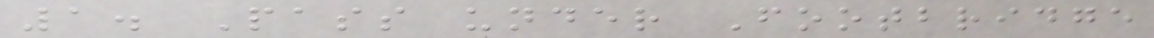1. Pass under Footbridge
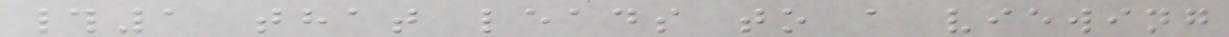#1 that leads to a viewing
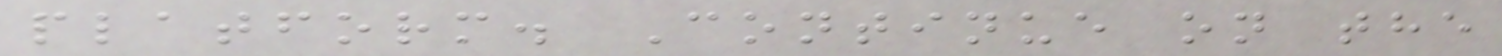platform. Continue on the
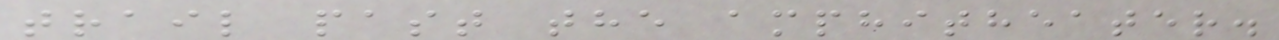trail past the amphitheater.
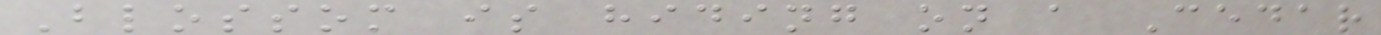Blossom is hiding on a Cedar
